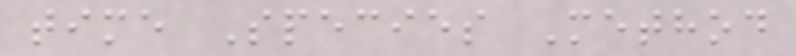time Species Method
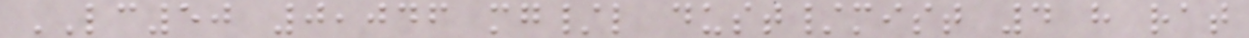LC50 0,046 mg/l dust/mist 4 h rat
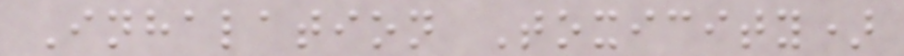Inhalation Toxicity)
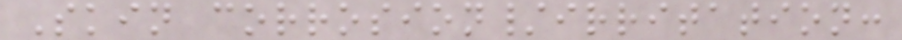Skin corrosion/irritation:
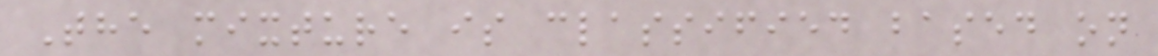The mixture is classified based on
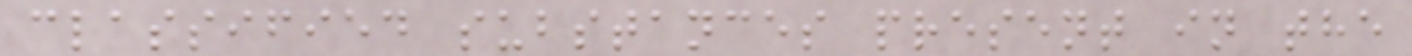classified substances present in the
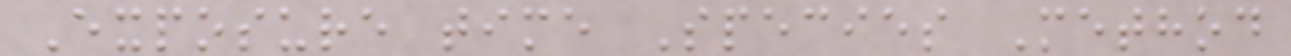Exposure time Species Method
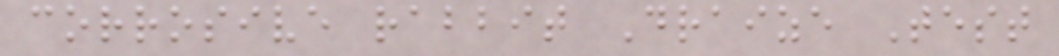corrosive rabbit Draize Test
